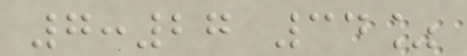7:27 34%
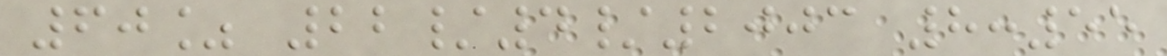60% 22/4/2003 8:55
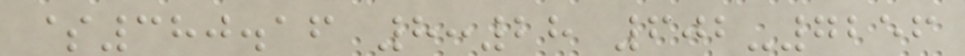$380.16 8:28 602-7256
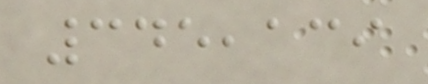345,139
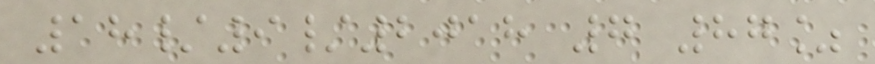18/9/2018 7 87%
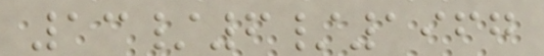13/6/1967
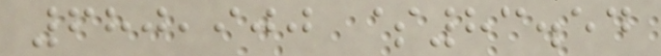680,900 $83.54
